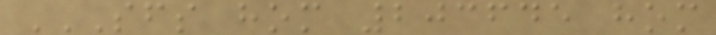SFS HOM 203645 HOM
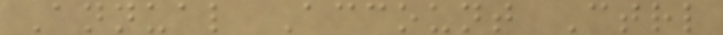Annual Account Ctrl
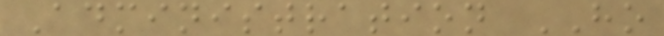Administration HO
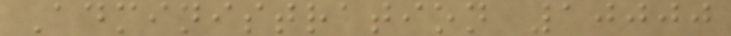Administration 10000
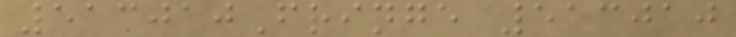513010Fringe 513010
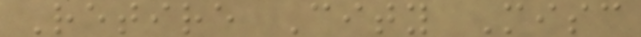Retire City Misc
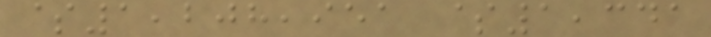$1,208,951 $1,341
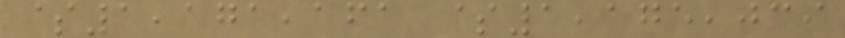$1,171,161 $1,175,039
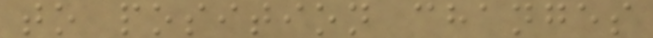to position changes
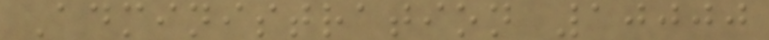Administration 10000
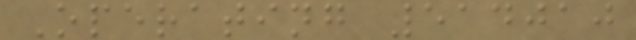Operating 514010
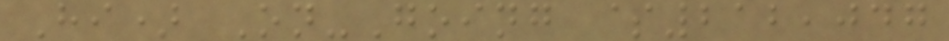Hi) On-Going $212,047
